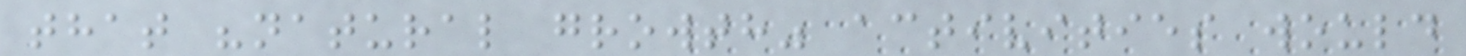that "natural growth" activities would
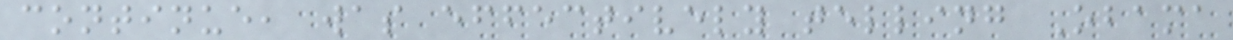continue, was effectively telling Obama
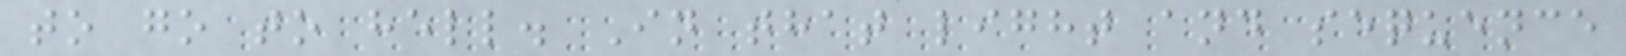to go to hell. In that light and sequence
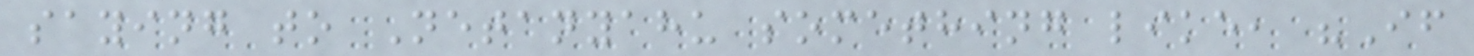saying to Netanyahu something like, "If
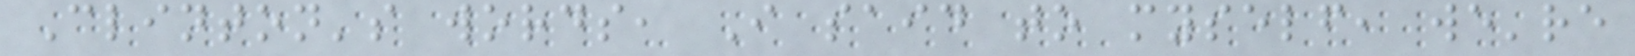Clinton's words, I said to myself, we're
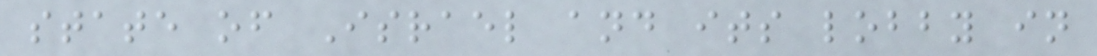state of Israel and its lobby in
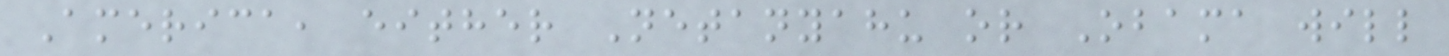America, either Netanyahu or Obama will
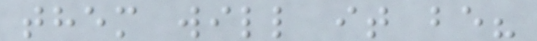them will it be?
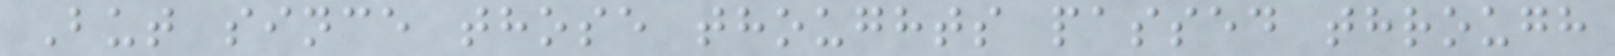But since those thoughts passed through
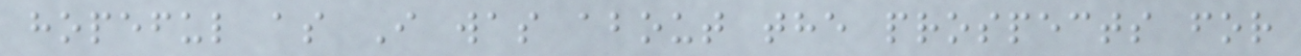hopeful as I was about the prospects for
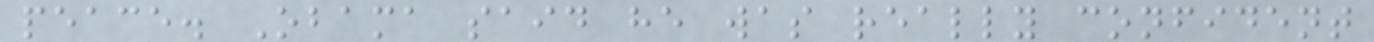peace. Obama said he was really confident
